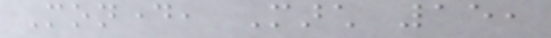Monday, March 15,
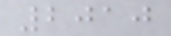2010
